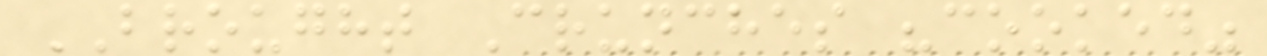BROUGHT Crunches "cooked"
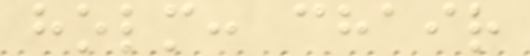holm: chair
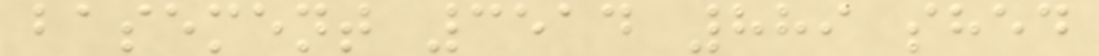basement 3514 889 shed
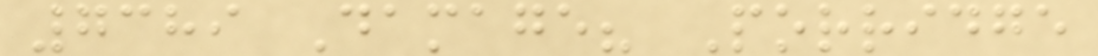7389 Damage? Porridge
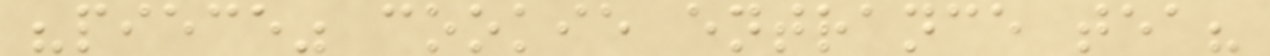"piece" cookie entrance tea?
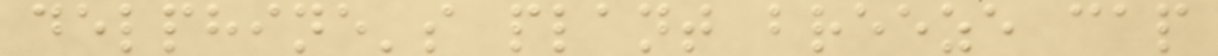delphine's plant breeze cap
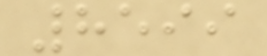8599
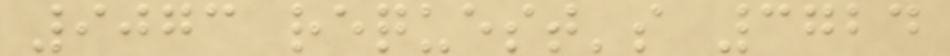9073 request's 3724
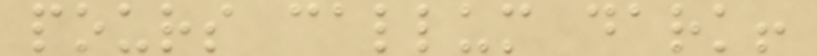pours callum dark!
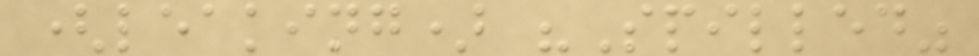(leaking) "Spilled"
